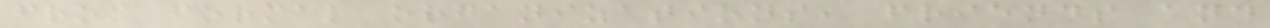from formal organizations, friends and
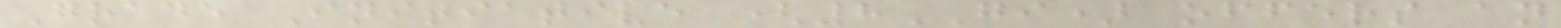Grade Initiative (8GI) offers an
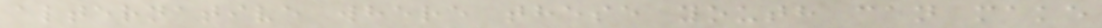alternative where these youth can make
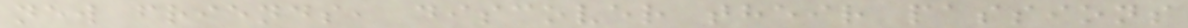new friends, discover their passions
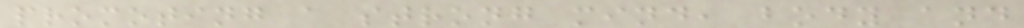promoting a strong mind, body and
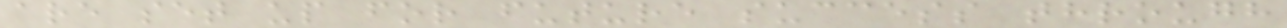are set up for future success through
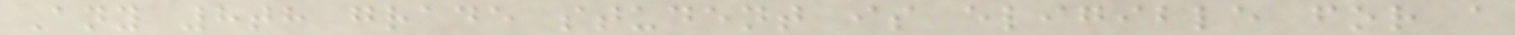Any 8th grade student is eligible for a
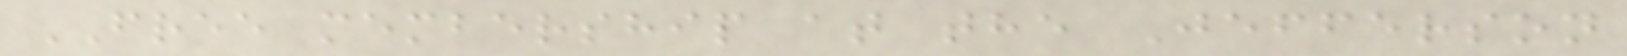FREE membership at the Jefferson
